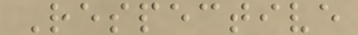Respective
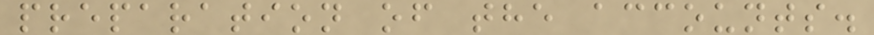preparation of the accounts.
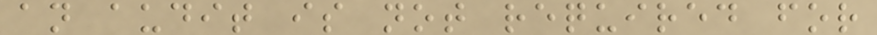an audit is not required for
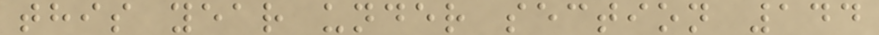this year under section 144
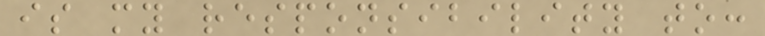is my responsibility to:
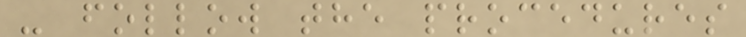- follow the procedures
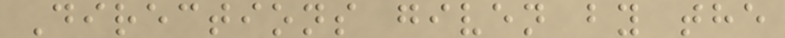Directions given by the
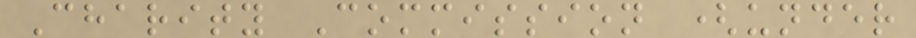Charity Commission (under
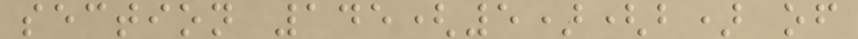section 145(5)(b) of
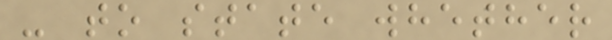- to state whether
